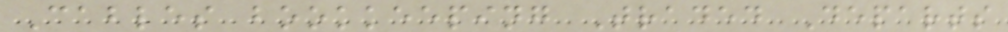Cables bookkeeping Traded Departs
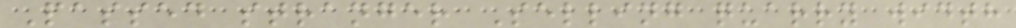Passed stranger Selling quarry width
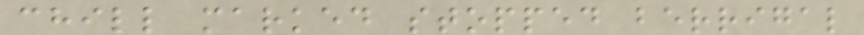chill marked stopped berrigal
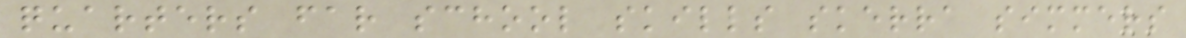quarters far school skills skerra simmers
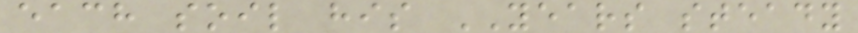each soil his YEARS steady
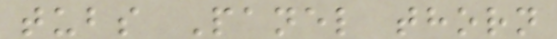tubs Panel thorn
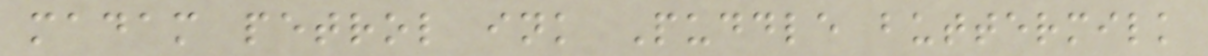madam petrol ink Puddle buttermilk
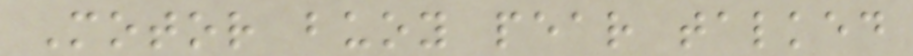Motor buoy pear talked
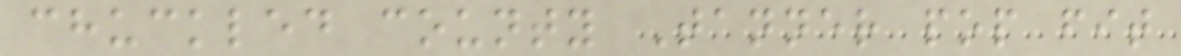chuckled county Tanner pop fit
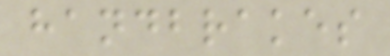handbrakes
